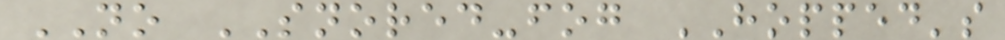NO SNORED-fog HOPPED's
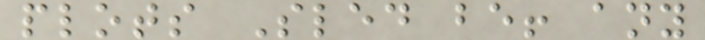plots Sled be! any
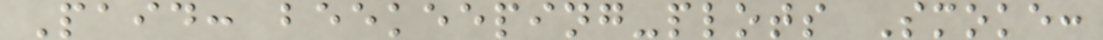Paid: beekeeping-plots Smoke:
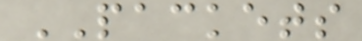PACKETS
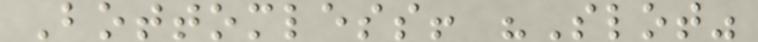Bottomless! "Slot"
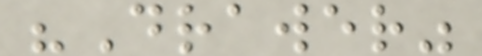"Drawer"
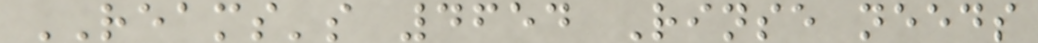REAMS's 4654 Rinse needs
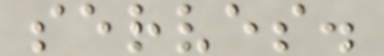serves.
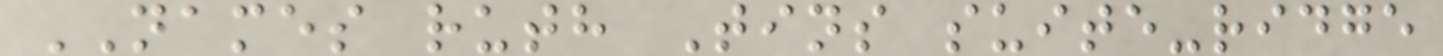NAMES ruth Tins suite-ridge
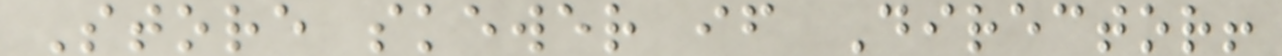Store skewer if Director!
